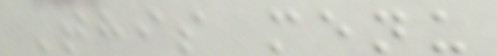This menu
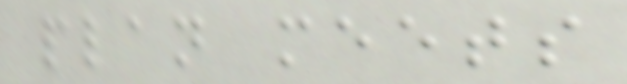plan meets
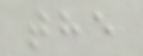the
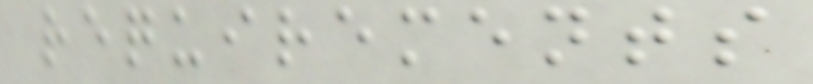requirements
